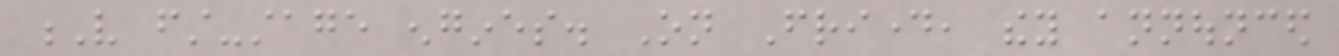V first-stage engines. On Friday, they announced
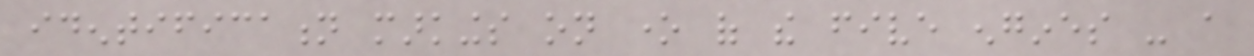identification markings on one of the five engines - a
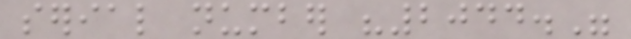serial number "2044."
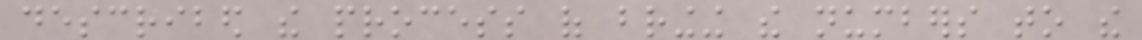described the process of bringing the numbers to the
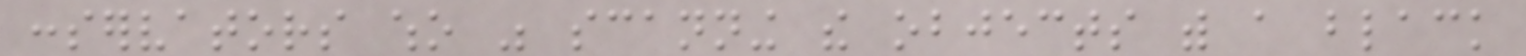conservators who was scanning the objects with a black
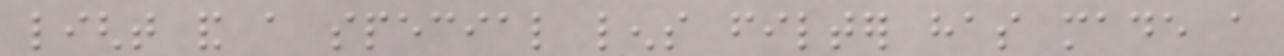light and a special lens filter has made a
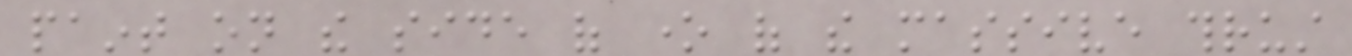paint on the side of one of the massive thrust
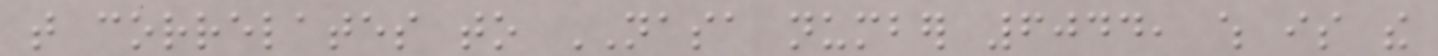that correlates to NASA number 6044, which is the
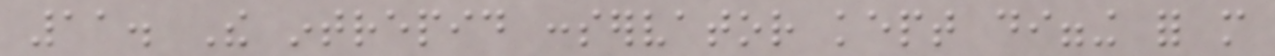11. The intrepid conservator kept digging for more
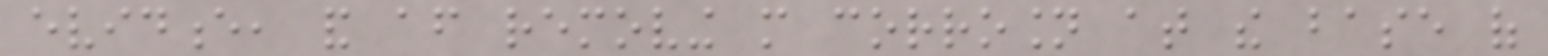evidence, and after removing more corrosion at the base of
